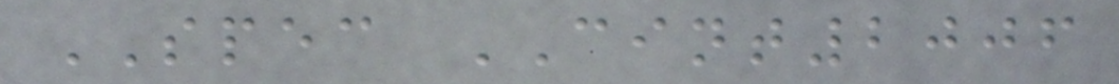SPEC CINT2006
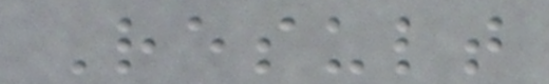Result
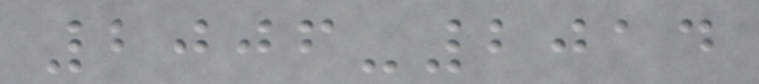2006-2014
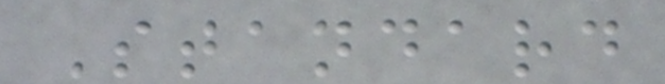Standard
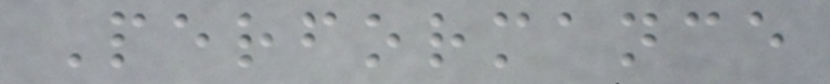Performance
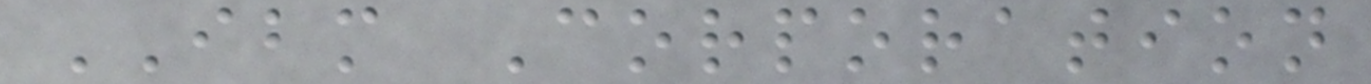IBM Corporation
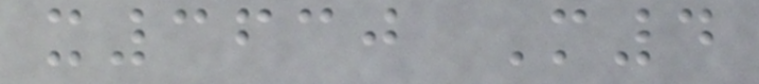x3630 M4
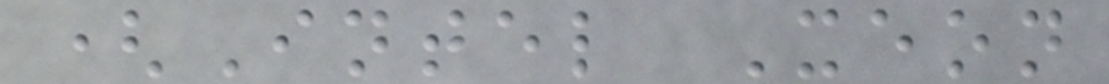(Intel Xeon
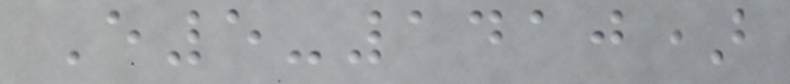E5-1410)
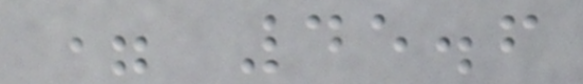= 45.6
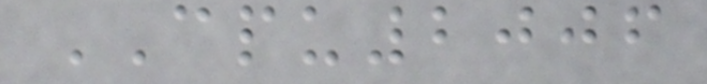CPU2006
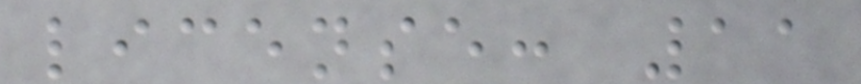license: 11
